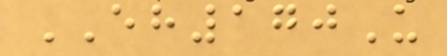EH170U
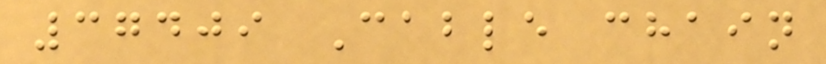37409 Cable chain
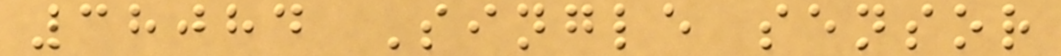38084 Single sensor
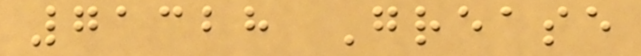71328 Grease
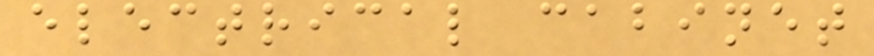electrical cabinet
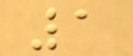1
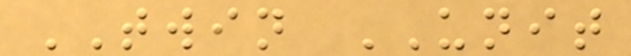TWIN UNIT
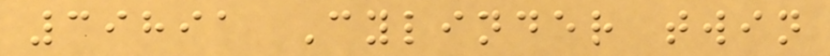39891 Cylinder twin
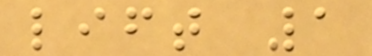lift 1
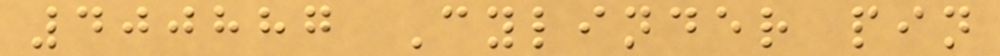400887 Cylinder pin
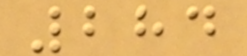284
